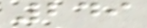249
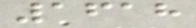1618
